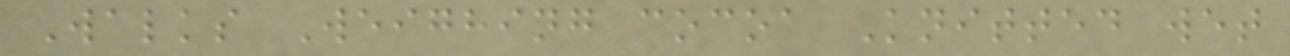Walks Weighing cocoa Knitted wet
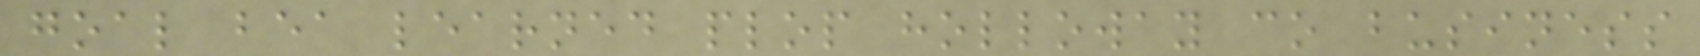goal bea learned plop holloway co business
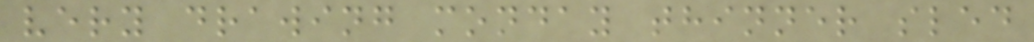very drawing monday thinner sled
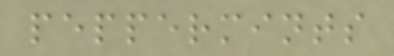peppermints
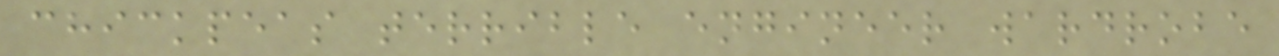chickpeas terrible engineer wardrobe
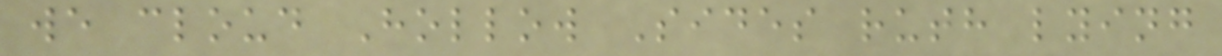we cloud Hollow Sides ruth lying
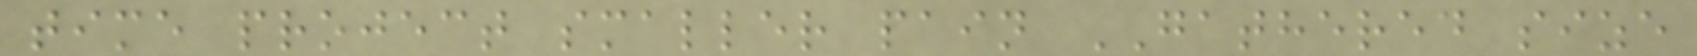time project smaller pain GATHERED size
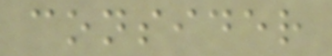consider
